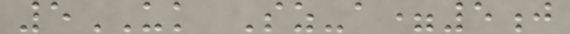5UK Sz-a=5j
